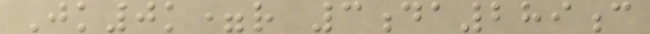Jk0k=r 3da289c
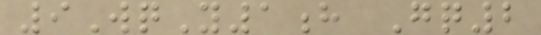9WqY1h Gq2
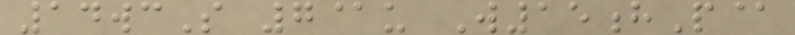14wcS 7@u W15hP@
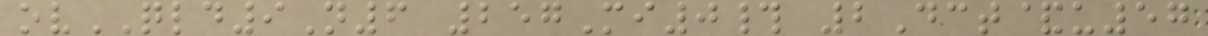ovQLD9N6 257Mi0# 2Dct&u57
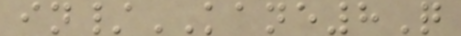in/KANE8Q
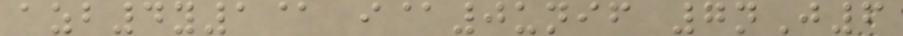azb4y1@ i@0unif 7nJ6
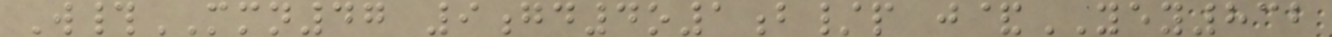W#MMN47 9gd4o1b/p j&YEY832
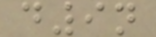d9n
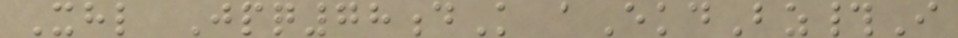Xhl Jpq78dK aEkdBz#I
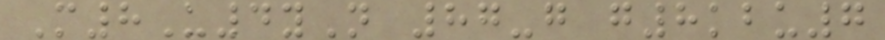M8U4yN 87-g g8kbu7
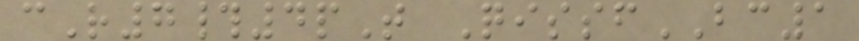cR7#4pT QissfBC1
